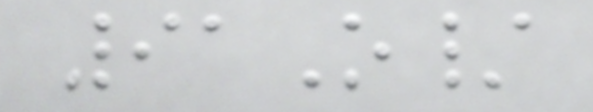91O/
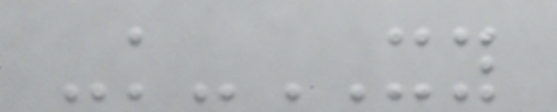-k-XY
